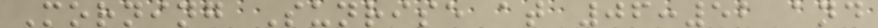Morning Sunrise at 06:52 and
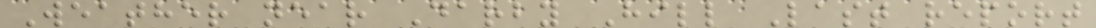Weather near Darby Hill Last report
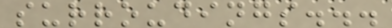surroudings...
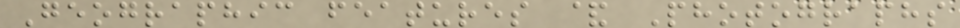Geographic features & Photographs
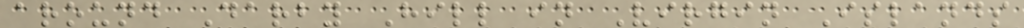around Darby Hill in Virgin Islands
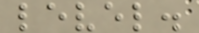level.
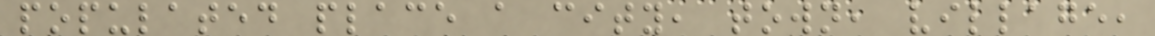populated place a city, town, village,
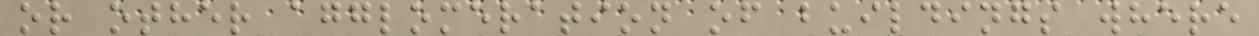or other agglomeration of buildings where
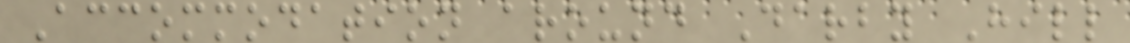Accommodation around Darby Hill
